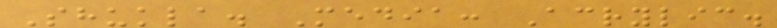Shukla. Media: Acrylic.
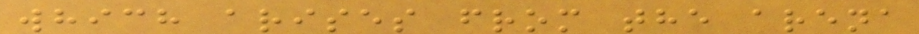which arises from the arena
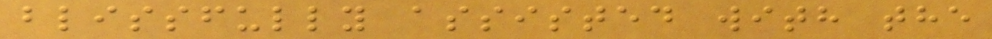blissfully assisted with the
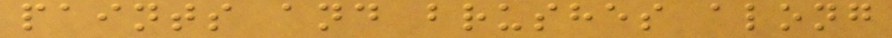paints and brushes along
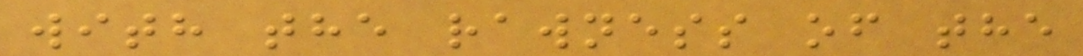with the rawness of the
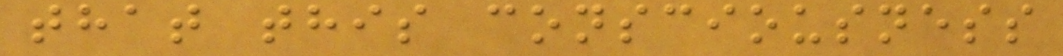that this consciousness
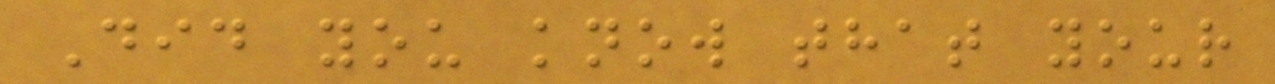Did you know that your
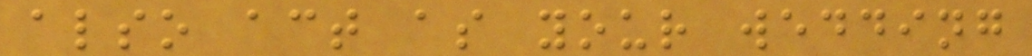also act as your wedding
